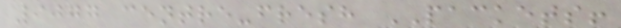9077 centre-fresh PACKETS!
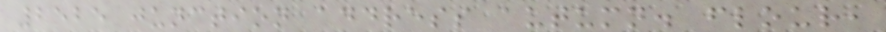2525 junction address autumn. flour,
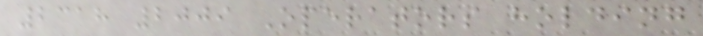2318 2009 Operators holding
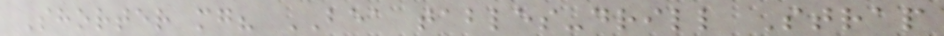Shorter mg? BEA tables-drill Strap
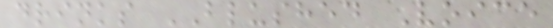drinks BLUSHED Voice
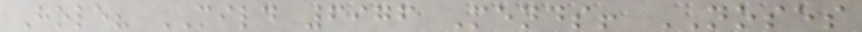Hole? MILD 6976 Mends! NOSES
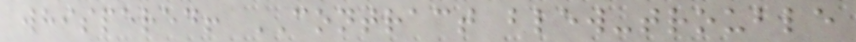whispered! CONTRACT blew-trouble
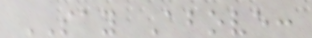SAY Above:
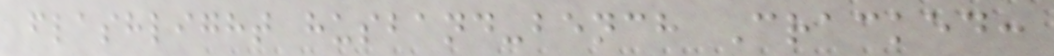flashlight husband-bench Cracked:
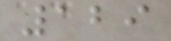129
